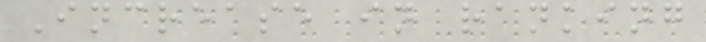Increase in ranking
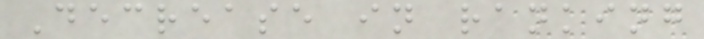Decrease in ranking
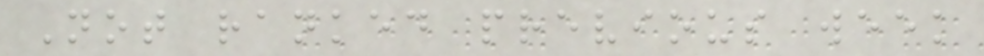Not ranked previous week
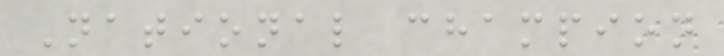National champion
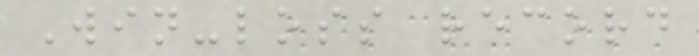Win-loss record
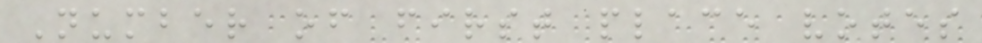Number of first place votes
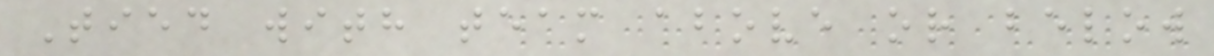Tied with team above or below
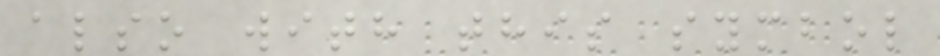also with this symbol
